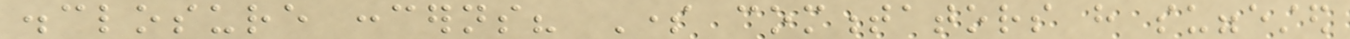disclosure concerns? Some commentators have suggested
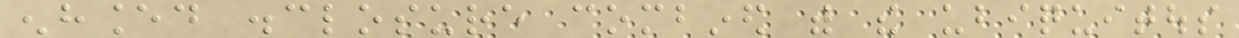enhanced disclosure combined with the ubiquitous
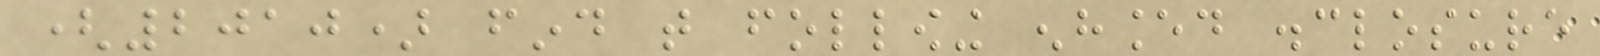(2010) find that following enhanced disclosure
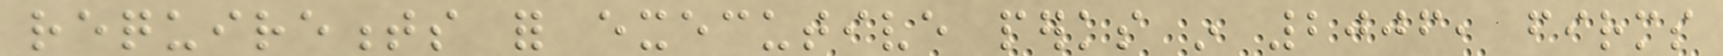requirements for executive perks in 2006, firms
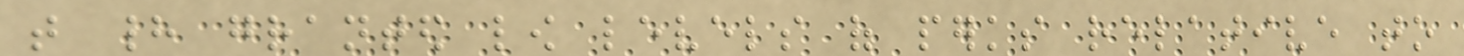that had granted low levels of perks relative to
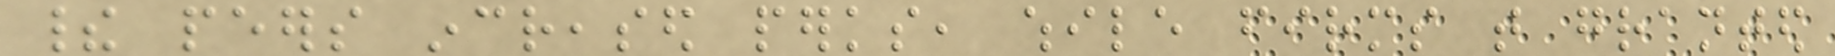their peers increased perks, while firms that granted
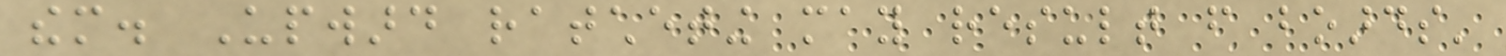them. Upward ratcheting may result from boards'
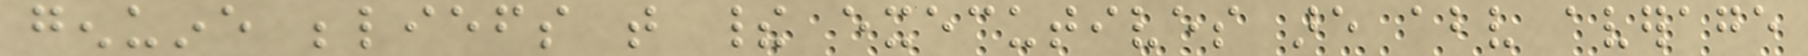genuine beliefs that their executives are above average
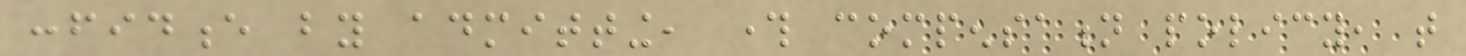confidence by admitting, through compensation policy, that
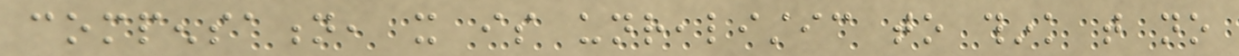compensation, it is unrealistic to think that no
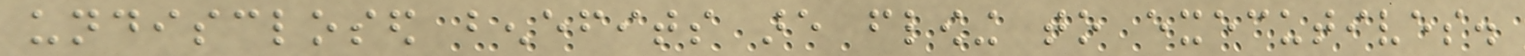undisclosed benefits are flowing to executives.
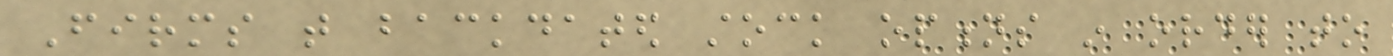Firms that backdated stock options in order to
